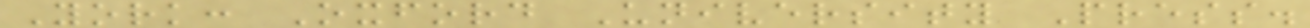York: Oxford University Press.
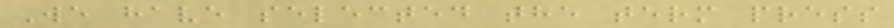We have selected the term press
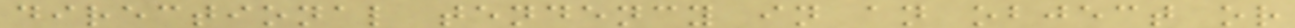directional tendency in an object or
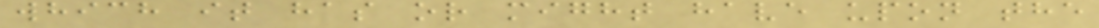which it has or might have upon the
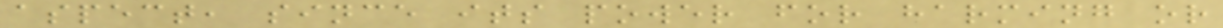aspect, since its power for harming or
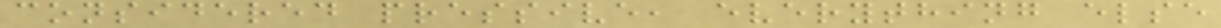considered pressive, everything else
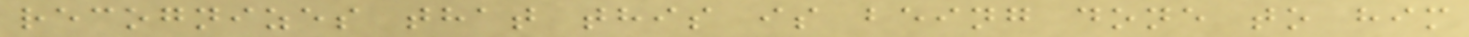recognizes that this is being done to him
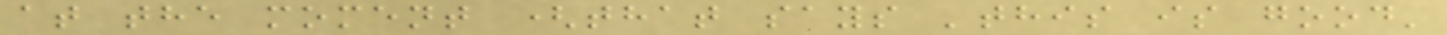at the moment (that says 'this is good'
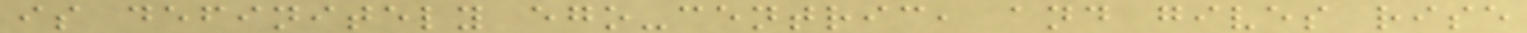is definitely ego-centric, and gives rise
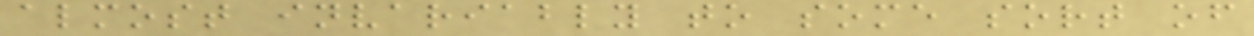almost invariably to some sort of
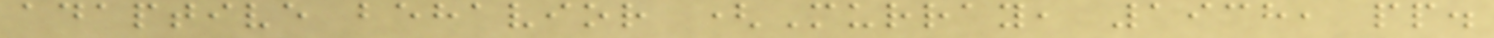adaptive behavior (Murray, 1938, pp.
